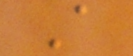A
